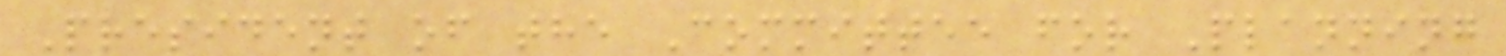President of the Committee for Planning
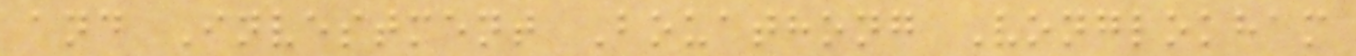and Investment Bouathong Vonglokham
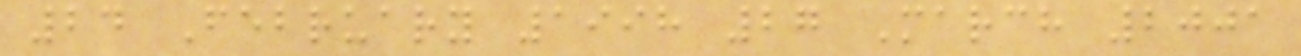24 February 1998 27 March 2001
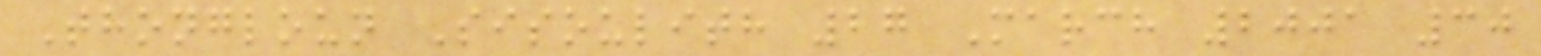Thongloun Sisoulith 27 March 2001 30
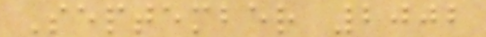September 2002
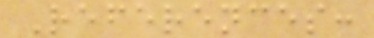References:
